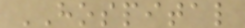HOSPITAL
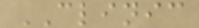CLINIC
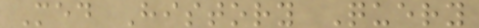Med History Query
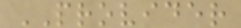PROVIDER
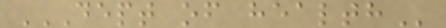DEPT OF HEALTH
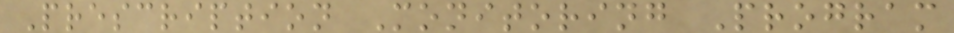Prescription Monitoring Program
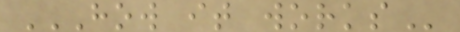HOW IT WORKS
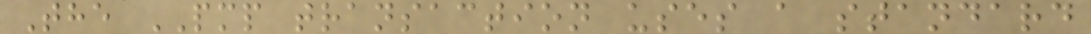The PMP transaction uses a standard
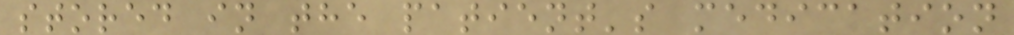stored in the patient's medication
